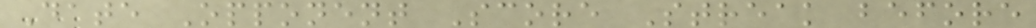Date Opponent Score Streak before
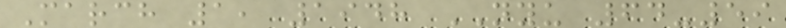March 1, 1948 NYU 64-59
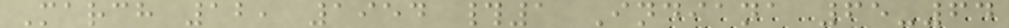March 12, 1954 #1 Indiana 65-64
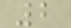2
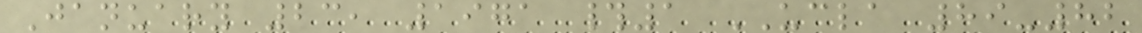January 23, 1971 #1 UCLA 89-82
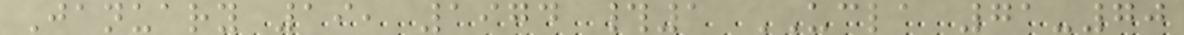January 19, 1974 #1 UCLA 71-70
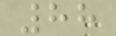88
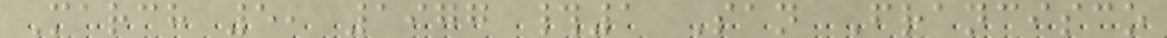March 5, 1977 #1 San Francisco
